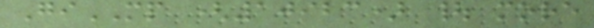GiMP (10923) | more
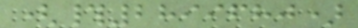(#2899680)
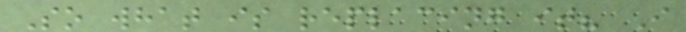So what is replacing it? I
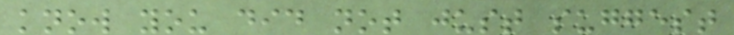know you did not just suggest
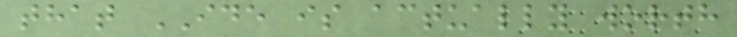that IDE is actually worth
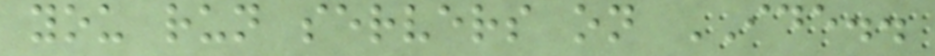you run servers on IDE..
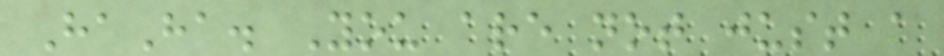HaHa. You are not just a
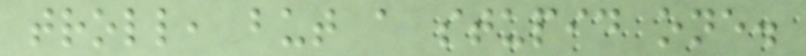troll, but a stupid one.
